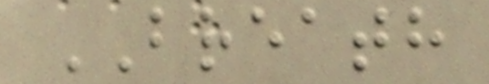BREATH
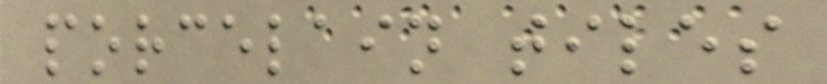porcelain tiles
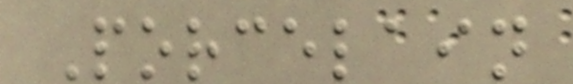Porcelain
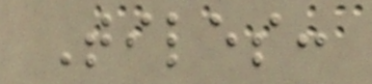Tiles:
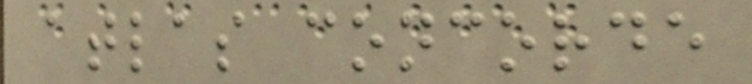atlas concorde
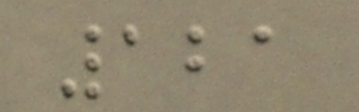121
